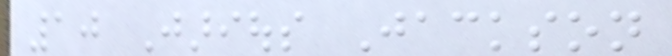10 Jarious Jackson
